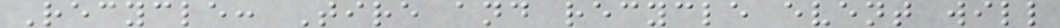Recycle: Tire and recycle event will
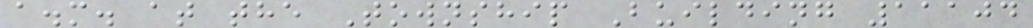a.m. at the Township Building 11104
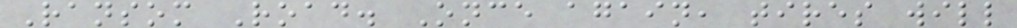Ransom Road. Once again, tires will
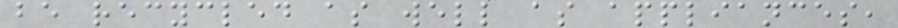be recycled as well as appliances,
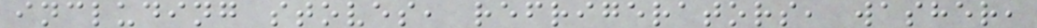including stoves, refrigerators, washer,
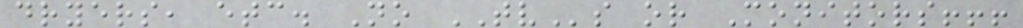dryers, etc. No TVs or Monitors!!!
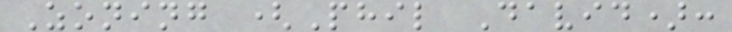Zoning (Phil David):
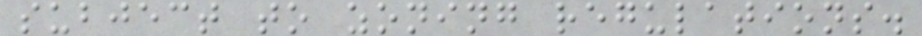subject to zoning regulations.
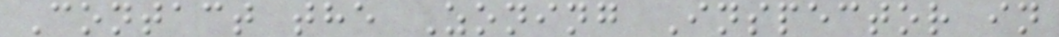Contact the Zoning Inspector in
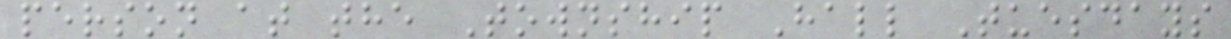person at the Township Hall Tuesdays
